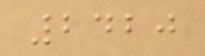2420
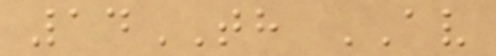14TH AV
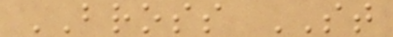BROSS ST
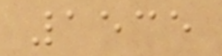1535
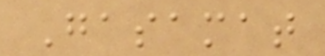Gasamat
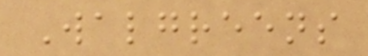Walgreens
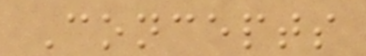Concepts
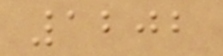1202
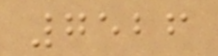7526
